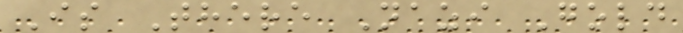Is There Nazi Gold
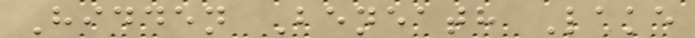Hidden Beneath Lake
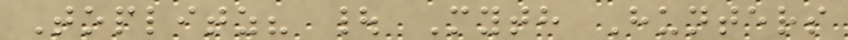Toplitz? | Myth Hunters
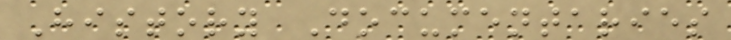History Documentaries
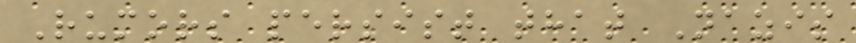Rumors persist that Nazis
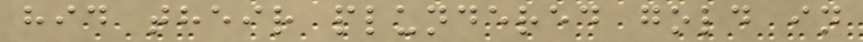hid their plundered gold in
